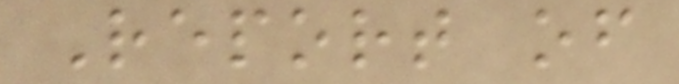Report of
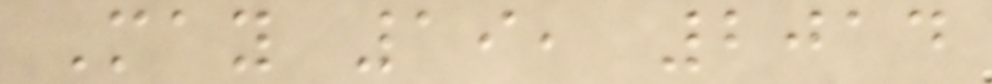May 19, 2014
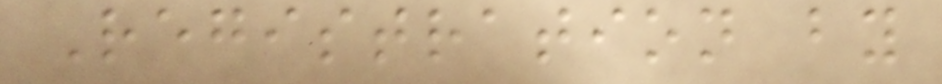Registration by
